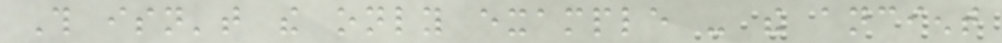This isn't the only example - the ancient
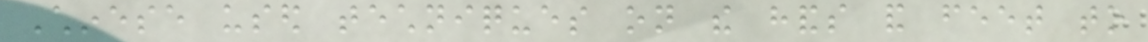Chinese used techniques on the hands and feet to
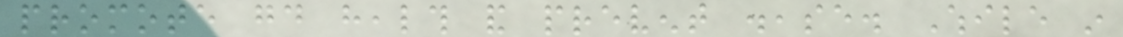promote good health and prevent disease. While in
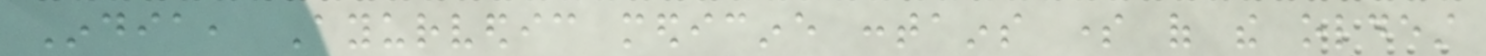India, Ayurvedic medicine contains some of the oldest
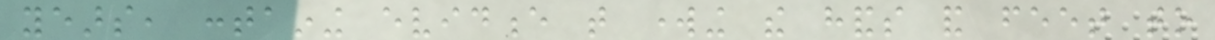years, containing evidence that working the hands and feet to
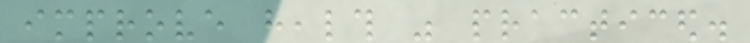improve health was practiced.
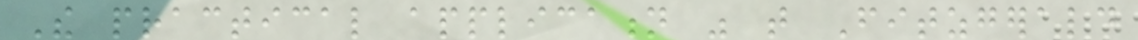The practical application was that Fitzgerald
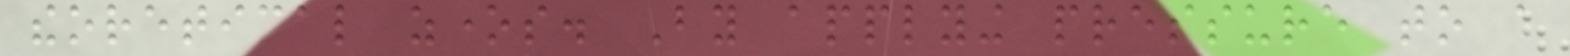theoretical zones. By applying pressure to a
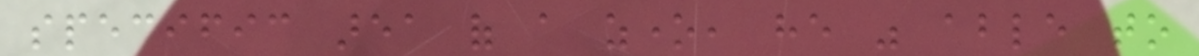specific area of a zone, he was able to
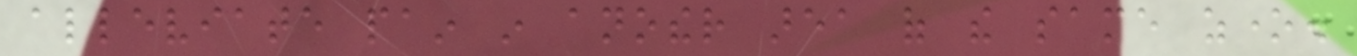alleviate pain in another area of the same zone.
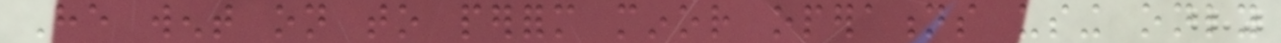He went on to perform minor operations using only
